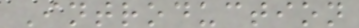Introduction
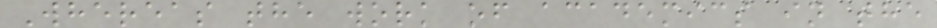Whereas the work of academics in the
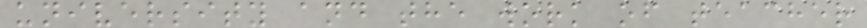university and the work of teacher
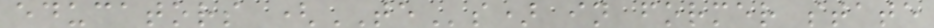educators (TEs) in former state
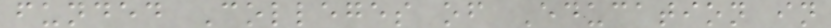funded Colleges of Education in
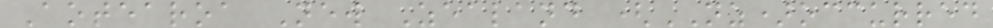Aotearoa New Zealand (NZ)occurred
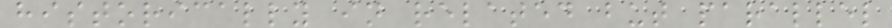historically in related but parallel
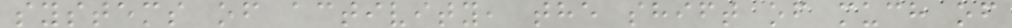systems of activity, the shift of much of
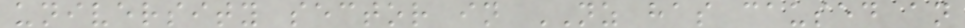university sector in NZ has caused an
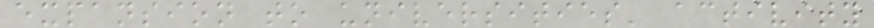expansion to universities' activity
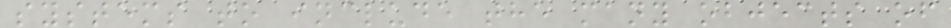systems to include the many objects of
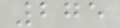275
